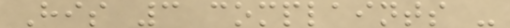His 3 complaints -
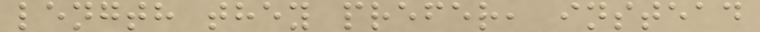length they prefer, instead
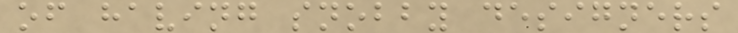of having snobby designers
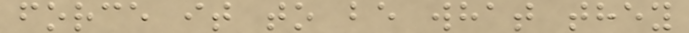force it to be what they
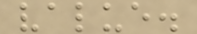value.
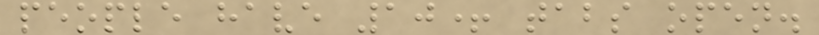people have 10+ tabs open.
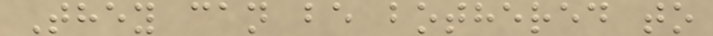They can be bothered to
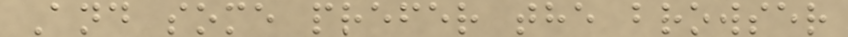And some prefer the browser
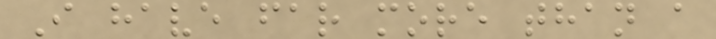I have far more than a
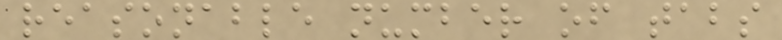reasonable number of tabs
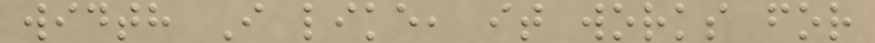width I like, it works for
